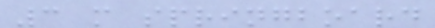3 m springboard
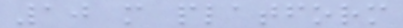10 m platform
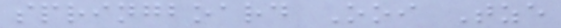springboard Ooi Tze
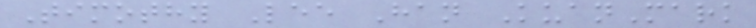Timothy Lee Han KuanMark
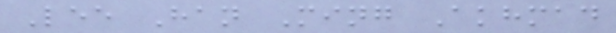Lee Han Ming Akhmad
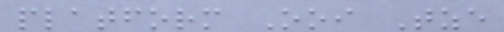platform Ooi Tze
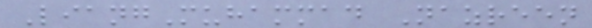LiangMuhammad Nazreen
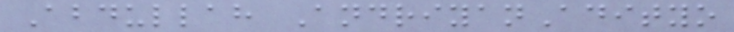Abdullah AndriyanAdityo
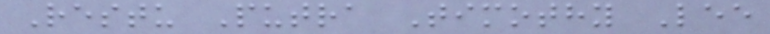Restu Putra Timothy Lee
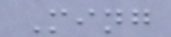Ming
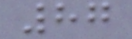87
